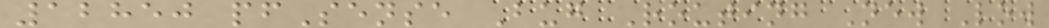12850 pfSense Bug Routing New Low
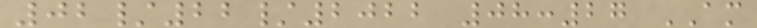02/22/2022 08:27 AM
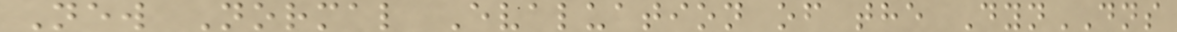New Normal Evaluation of the DynDNS
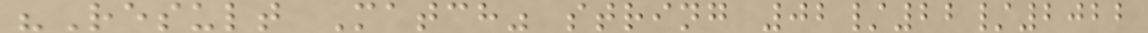"Result Match" string 02/22/2022
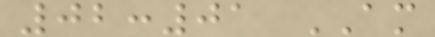02:01 AM
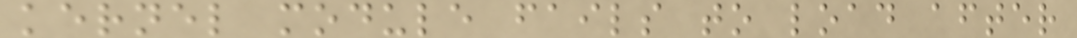kernel module fails to load after
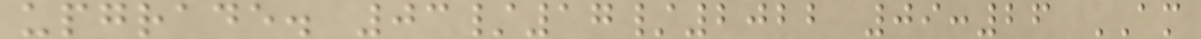upgrade. 03/17/2022 09:26 AM
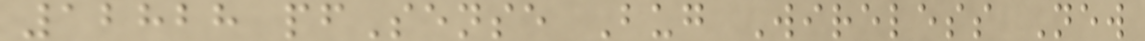12828 pfSense Bug Wireless New
